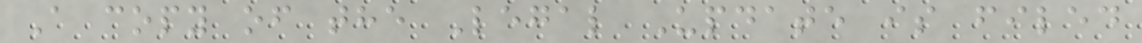A copy of the Legal Update is filed
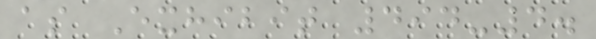as Exhibit 494-4.
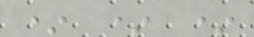* * *
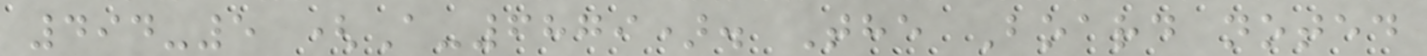494-5 (A-6879). The Board noted
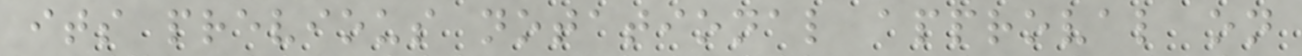its previous notational approval on
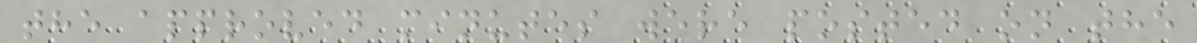the approved minutes were posted on the
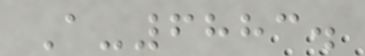A-6883.
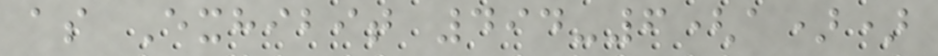as Exhibit 494-6(a))
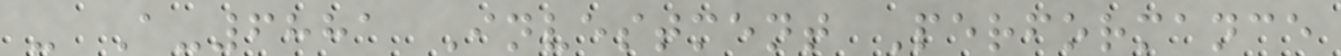- A-6881 Investment Performance
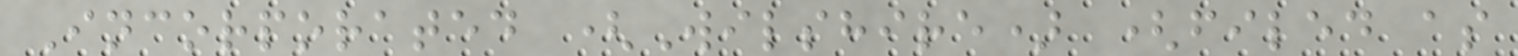Incorporated (Wilshire) (filed as
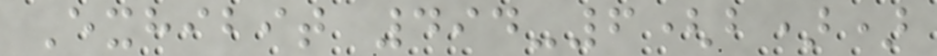Exhibit 494-6(b))
